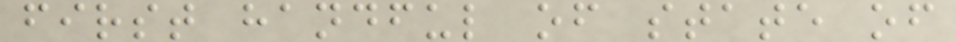first handful of state of
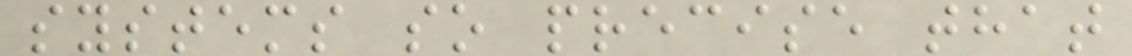systems so precise that
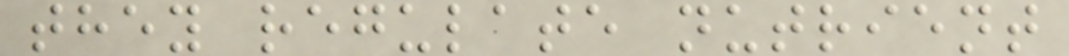they regulate nutrient
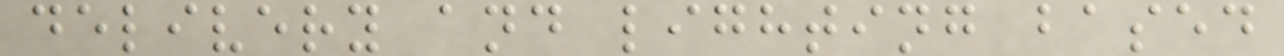delivery and lighting based
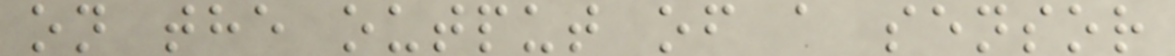on the output of a sensor
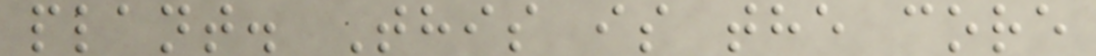plant. This is the core
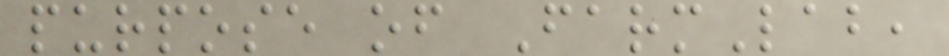purpose of FarmLab,
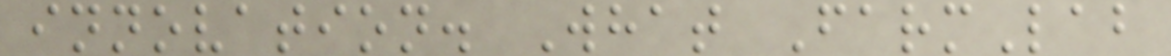innovation. What FarmLab
